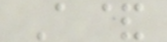A&
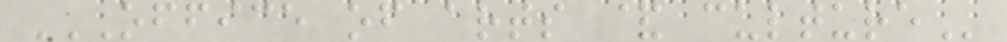OFFICE OF ARTS & CULTURE
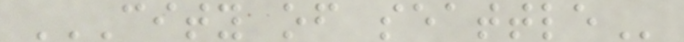CITY OF SEATTLE
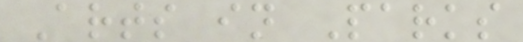Arts in Parks
